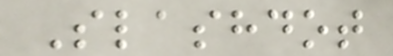Slashdot
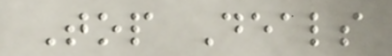Top Deals
